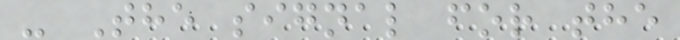- The signal for the
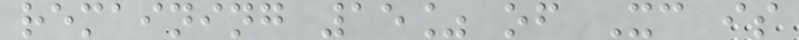remaining 15% of Xc is
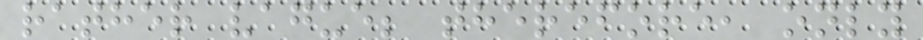rather vague; therefore, only
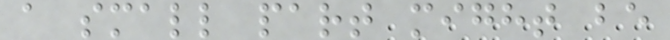a small part might be
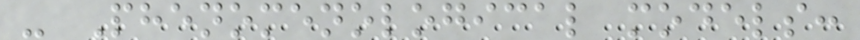- Phenomenological models:
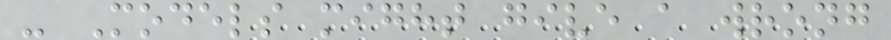- Models might give a wrong
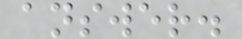answer.
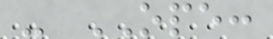- OPE:
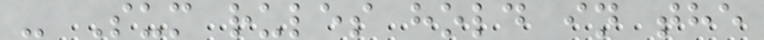- Sum rules hold in the
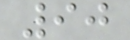90
